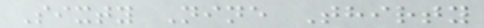Sixty Nine Thirty
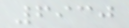6930
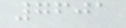7601
